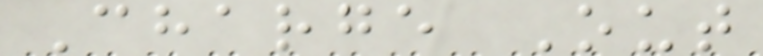Charge Out
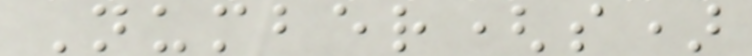Number(s)
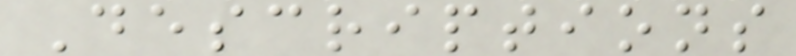Descriptions
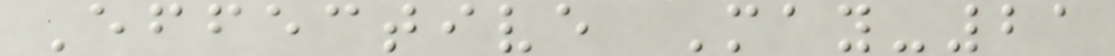Effective May-21
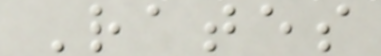Rates
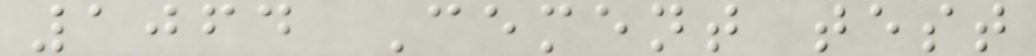1064 Cement test
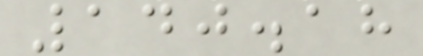140.18
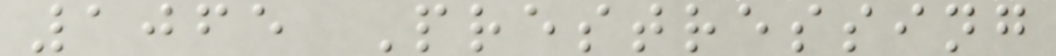1065 Prestressing
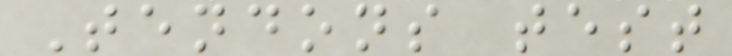Tendons test
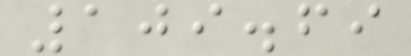109.69
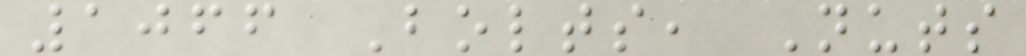1066 Bolts, Nuts
